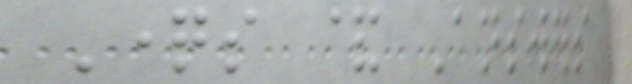Questions & Answers
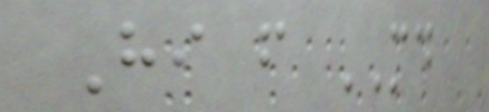Hi from MD
